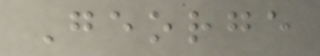George
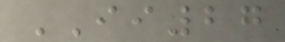II27
